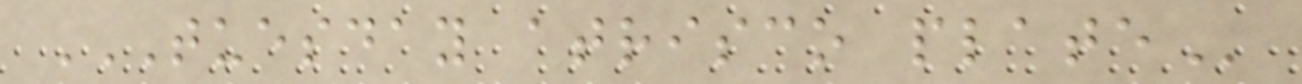TUESDAY ATRISCO PLATE
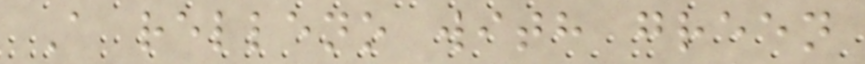A relleno with green
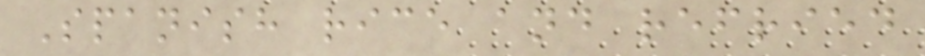Spanish rice and refried
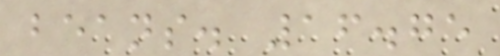beans. 16.75
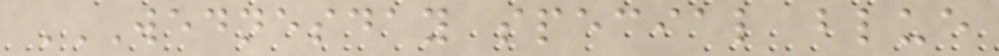WEDNESDAY SPECIAL BLUE
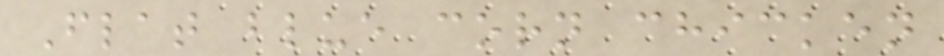Flat blue corn chicken
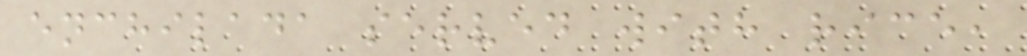enchilada served with rice,
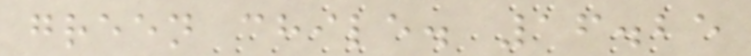green chile. 16.25
